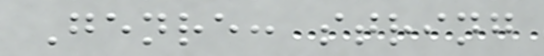Genre: string
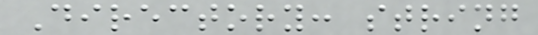Directory: string
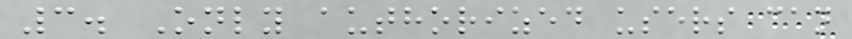3. Only authorized users can
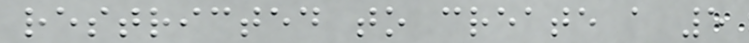restricted to create a 5
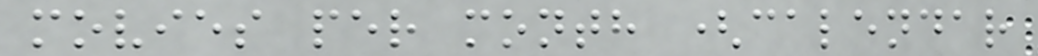movies per month (calendar
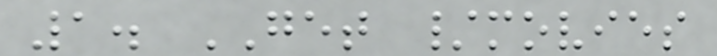1. GET /movies
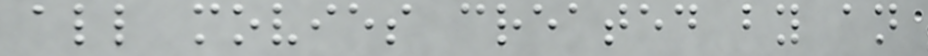all movies created by an
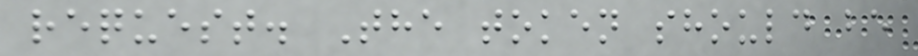request. The token should be
